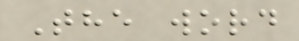The word
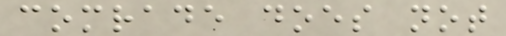comrade does not
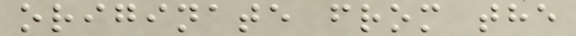originate from the
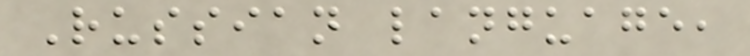Russian language,
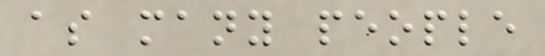as many people
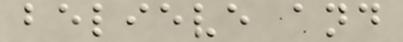believe and
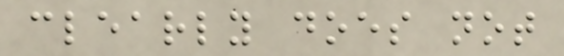clearly does not
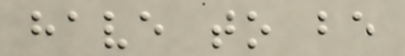have to be
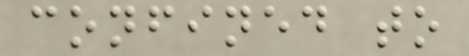confined to
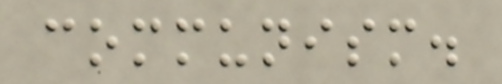communism.
